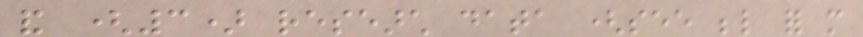and (3) research data (see below for more
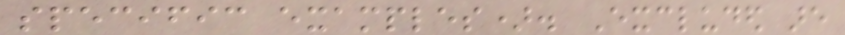specific examples). Excluded are
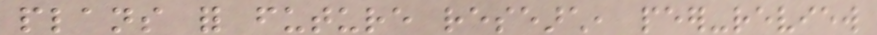plans for future research, peer-review
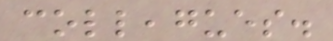colleagues.
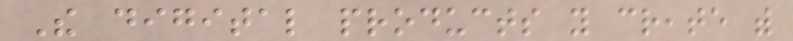The digital products you create with
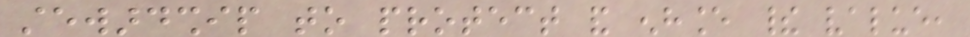stewardship to protect and enhance their value,
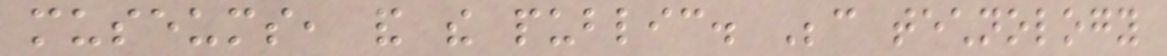museums, and the public. Because technology
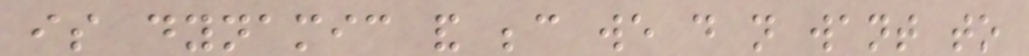is dynamic and because we do not want to
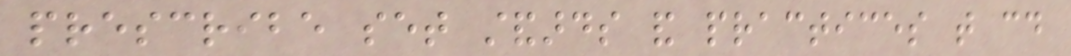prescribe set standards and practices that could
